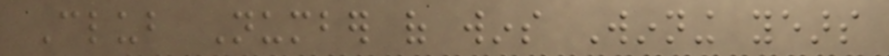Club Number of wins Winning years
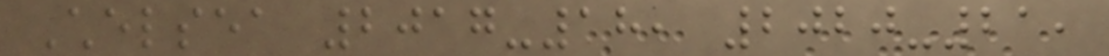Chelsea 2017-18, 2020-21,
